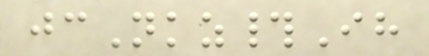jcNkz#Ih
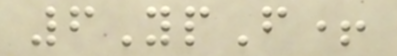6YpF+
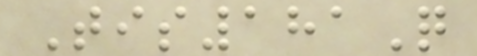Tis181Q
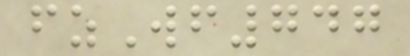fzWf747
